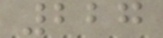227
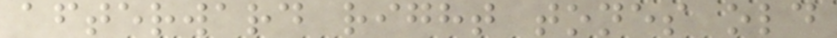afterward right tones old
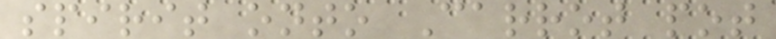spirit onto Carrot pot
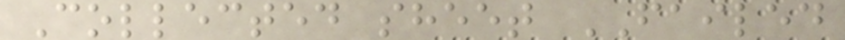Collected sheet FAILED
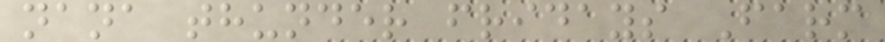nana thunder fridays Farm
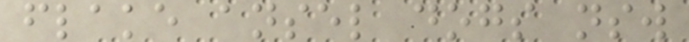flake ansel dogs nsw
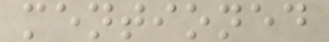mentioned
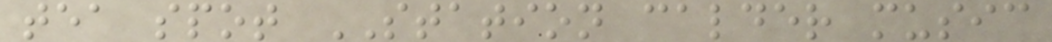tea spot STATION calder music
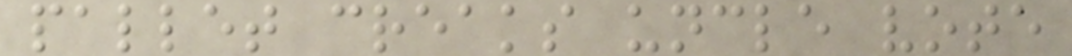pallet creaks uncle vote
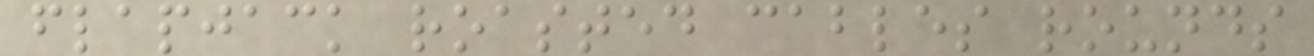flapjack roasted cables rounds
